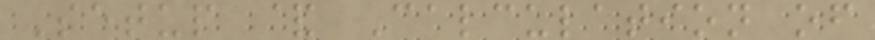Setup & Calculation of
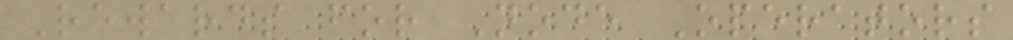Rewards for Node Operators
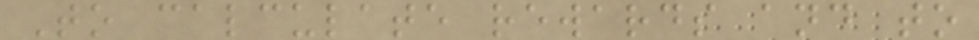To calculate rewards and to
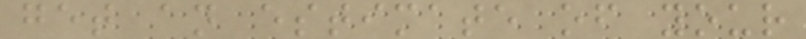get an estimate of your
